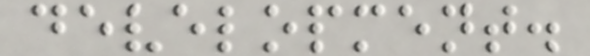development.
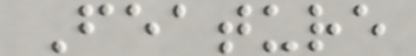Feature
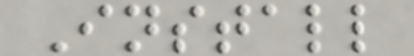Install
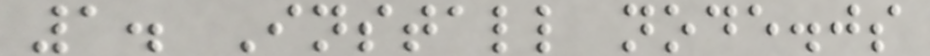1. Install node.js
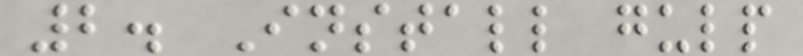2. Install gulp
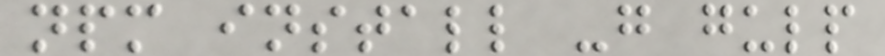npm install -g gulp
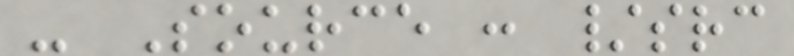- Source : /src
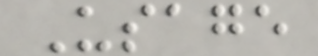Usage
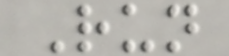Run
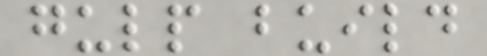gulp build
